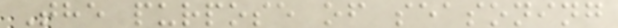The purpose of seasoning
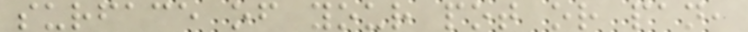surface of your pot or pan,
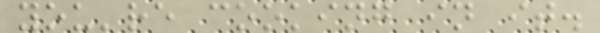you're cooking in it.
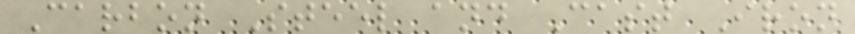Carbon Steel and Cast Iron
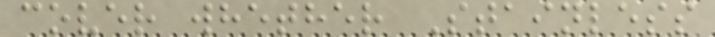cover whether Stainless
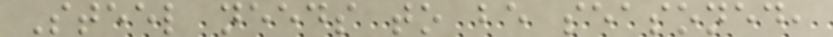Steel needs to be seasoned,
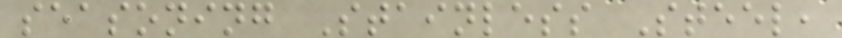seasoning Stainless Steel,
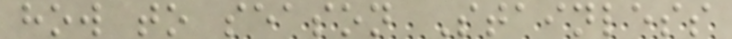how to season Stainless
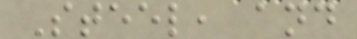Steel, and
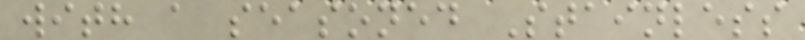with a seasoned Stainless
